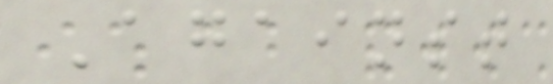Against
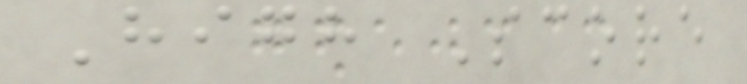High Score
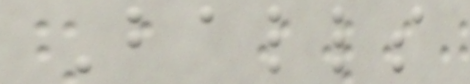Balls
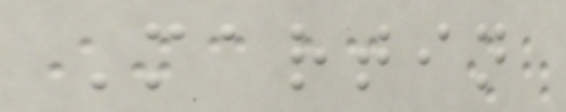Martin
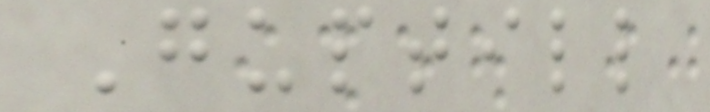Guptill
